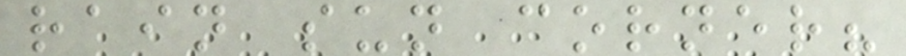rain sun corner?
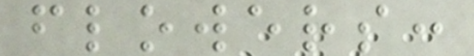flowers:
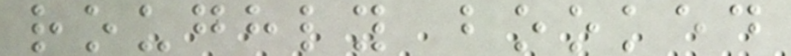roughly booked
